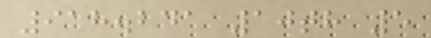918.241 10th 5
